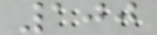100
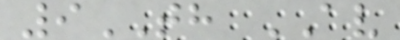9TH AV
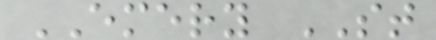EMERY ST
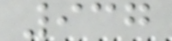937
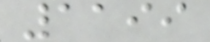1199
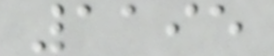1195
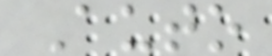Auto
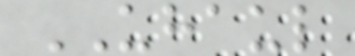UHAUL
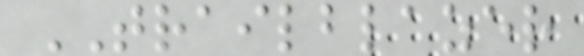TRAILBLAZER
